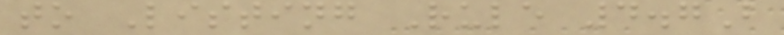to Listing Rule 4.7B
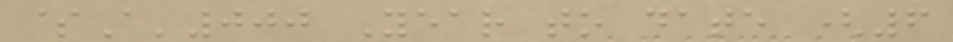$A'000 Year to date (6
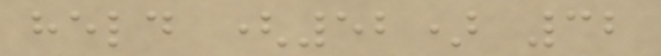held (52) 32
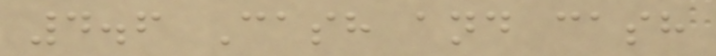4.6 Cash and cash
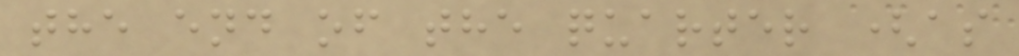the end of the quarter (as
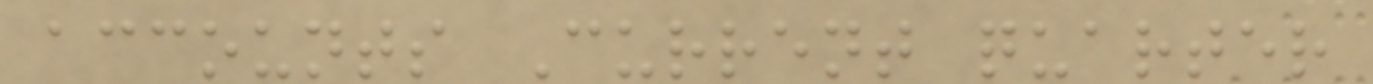accounts Current quarter
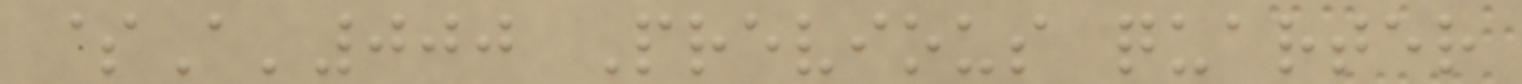$A'000 Previous quarter
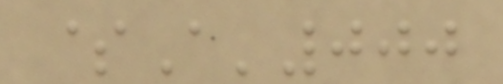$A'000
